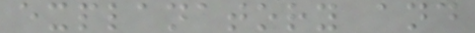explanatory and
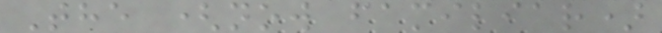The (now familiar)
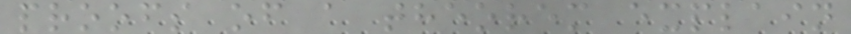proofs of a theorem explain
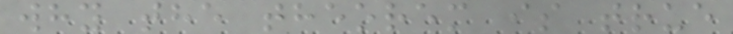why the theorem is true
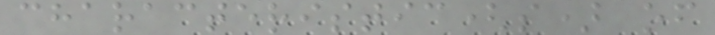characteristic(s) of
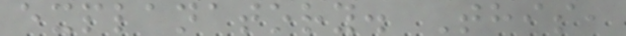explanatory. This,
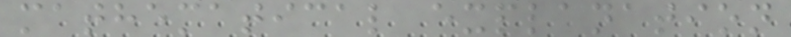mathematical explanation
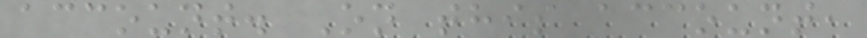account. On this account,
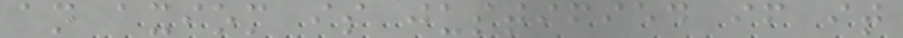an axiom is justified if it
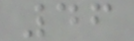46
